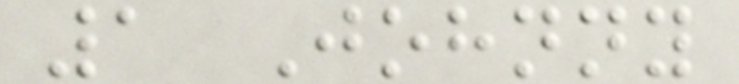1 Johnny
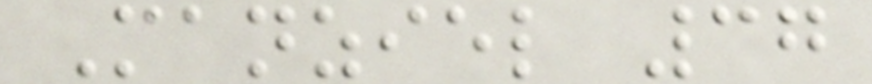Manziel 37
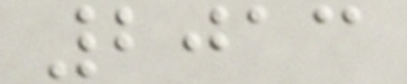2013
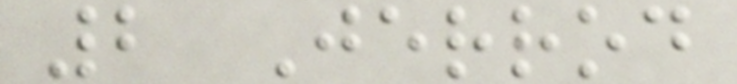2 Jerrod
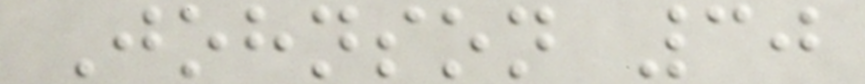Johnson 30
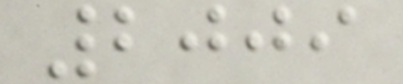2009
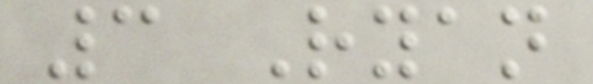3 Ryan
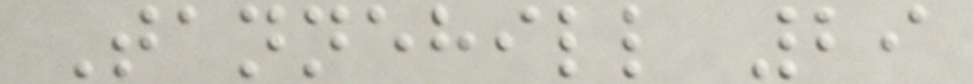Tannehill 29
